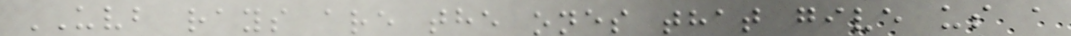UVB rays are the ones that give us a
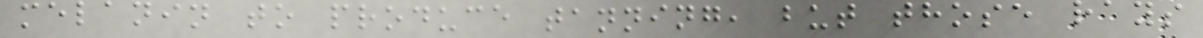melanin to produce tanning, but those rays
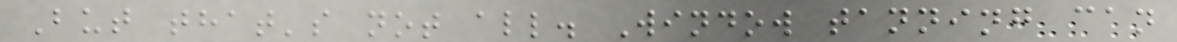But that's not all. Window tanning can
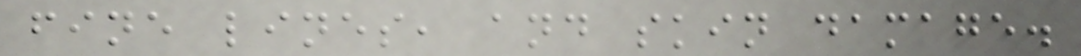fine lines, and skin damage.
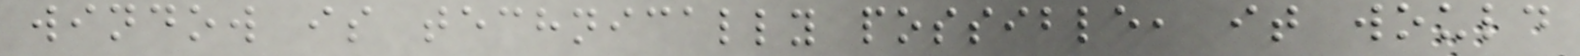window is technically possible, it would
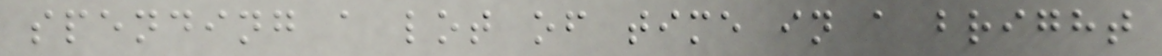spending a lot of time in a bright
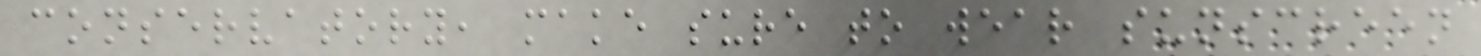conservatory, make sure to wear sunscreen
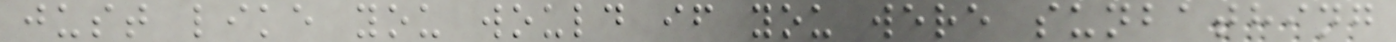just like you would if you were sunbathing
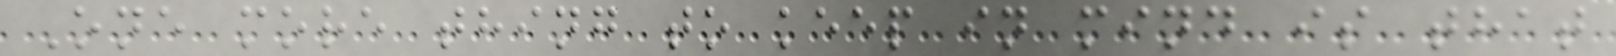One more thing to keep in mind is that
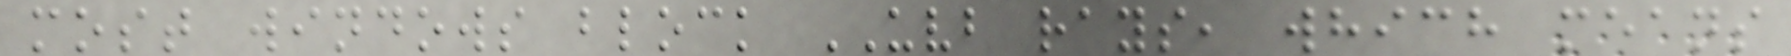most windows block UVB rays, which means
